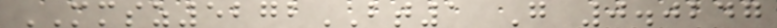MMSZ5272BT1 G 0.0247
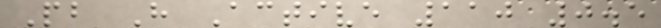Pb H Active 110 0.5
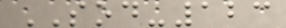SOD-123
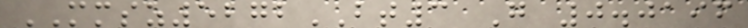MMSZ5272BT3 G 0.0196
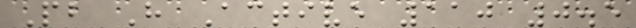Pb H Active 110 0.5
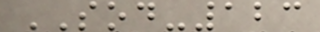SOD-123
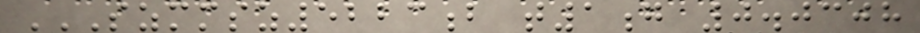SZMMSZ5223B T1G 0.0308
